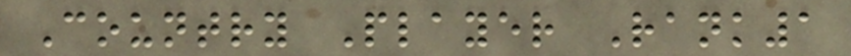Country Player Rank1
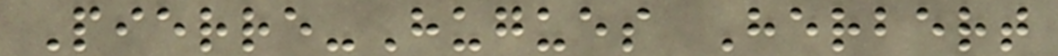Pierre-Hugues Herbert
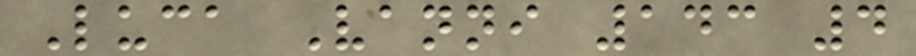Luca Vanni 143 4
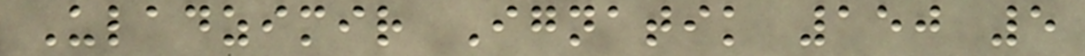Uladzimir Ignatik 150 5
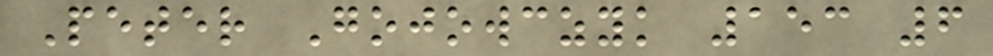Peter Gojowczyk 153 6
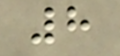8
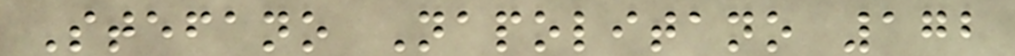Stefano Napolitano 172
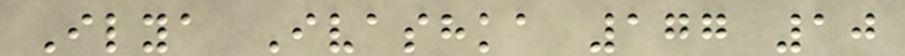Ilya Ivashka 177 10
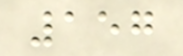157
